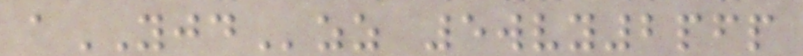aYJDzz 5wvy2pfp
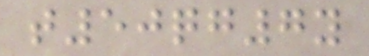t50qg7y
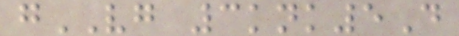gVG 3knk5D
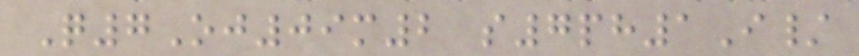Q7Oj09m2 s7ph1I/
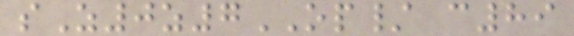sZ0z7OP/ c89
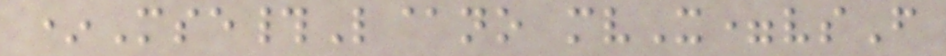*Mse#L@no mvX=vsF
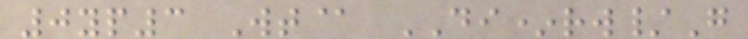0yp3 Wt@ DI*rw/G
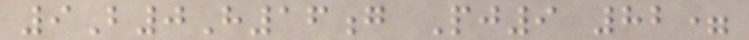9B0H16g Pj9 82=
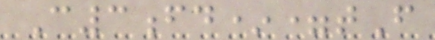C3fd*=tF
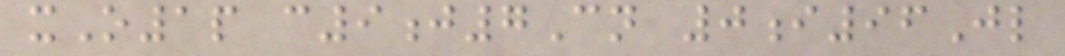xO1p c9j7Cn 0i96Jl
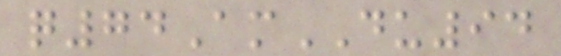q74AmDU94
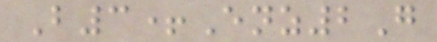B3+Enz2G
